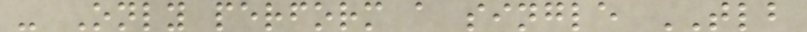- Only perform a single TLB
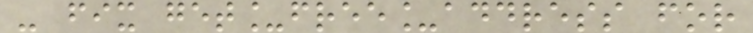- fix get_free_address for
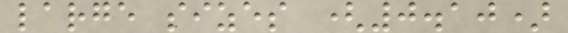large sizes (0.10)
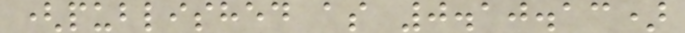(published as 0.10.13)
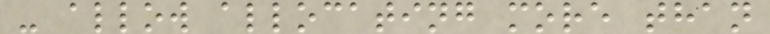- allow allocating more than
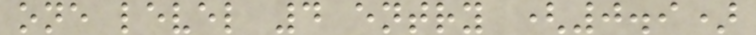one level 4 entry (0.9)
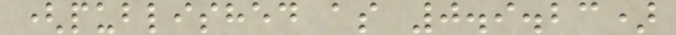(published as 0.9.23)
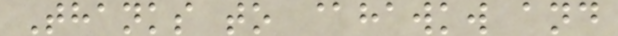Thanks to @hawkw and
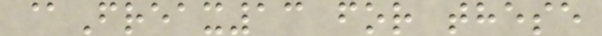@Freax13 for these
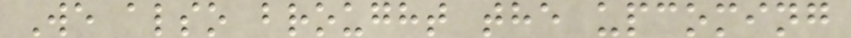We also brought the upcoming
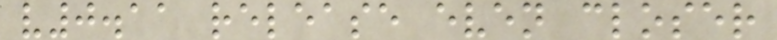v0.11 release even closer
